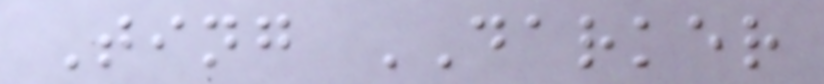Ting DARKER
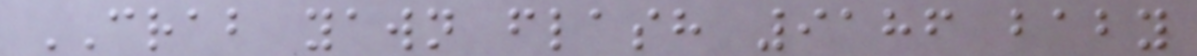CRAB yawn flash 9186 baby
